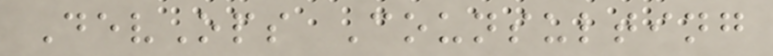DevOps Counsulting
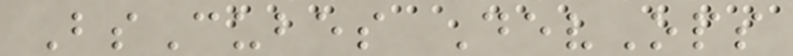BsCubes DevOps
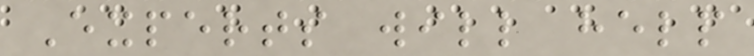Experts will help
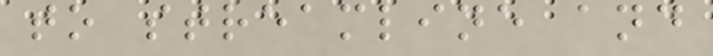to streamline and
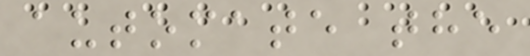automate the
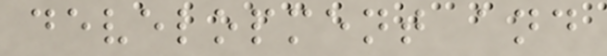development and
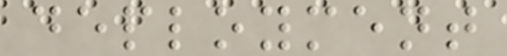deployment
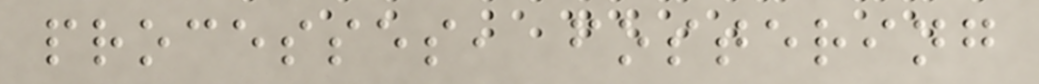processes, fostering
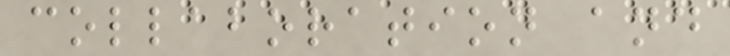collaboration and
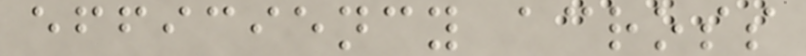efficiency across
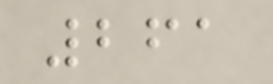261
